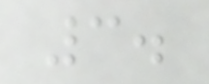3.
